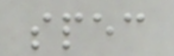spec
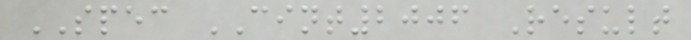SPEC CINT2006 Result
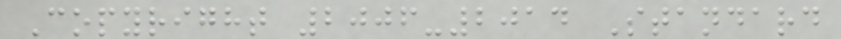Copyright 2006-2014 Standard
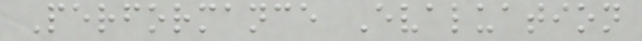Performance Evaluation
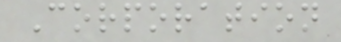Corporation
